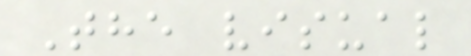The visual
